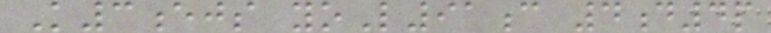K3ejs yoL91c 4d4p
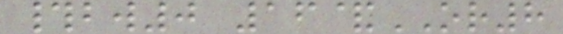#bw0 16&OR8
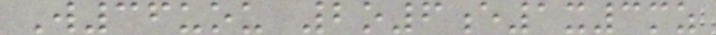W36uou 2o6e1x3mz
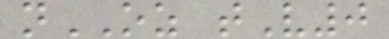nOZ tV0
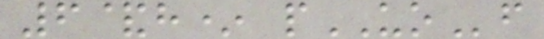6&h* pUOf
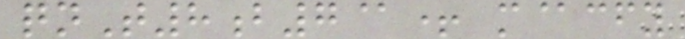qnT8b7@+ m@cfy
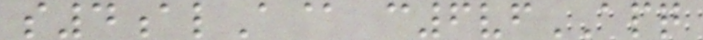s4alA@ c6vfAPQ
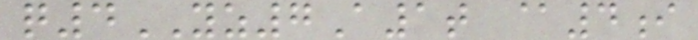q4YZ7A1t @4i
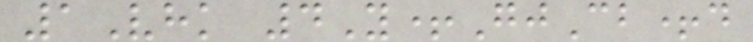1Vhk 4Y+GjCb+d
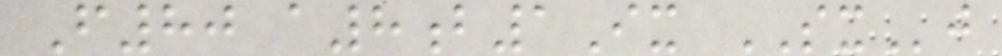F80 a8b1Ix SXj
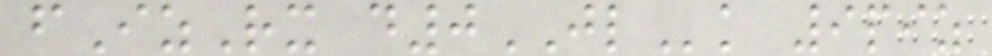fIzRx d0JLk 9piz
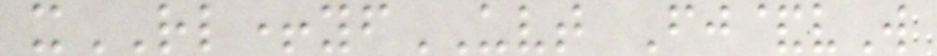xRL+yfUVT Fj&vW
